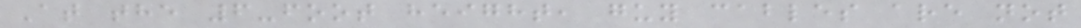At the 6-foot height, guy cables are not
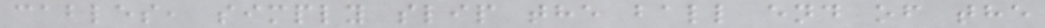cables, simply slip the ball end of the
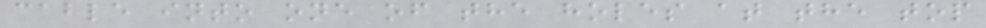cable into one of the holes at the top
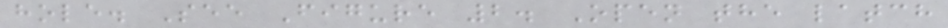hole. See Figure 2. Open the latch
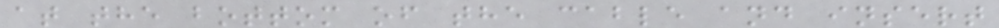at the bottom of the cable and insert
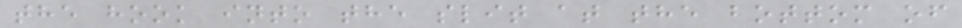the hook into the slit at the bottom of
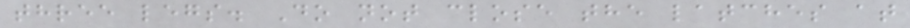three legs. Do not close the latches at
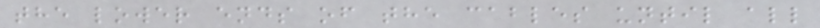the lower ends of the cables until all
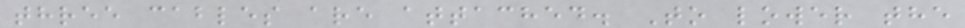three cables are attached. To lower the
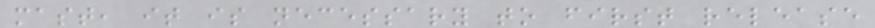mast, it is necessary to first release
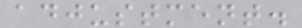adjustment.
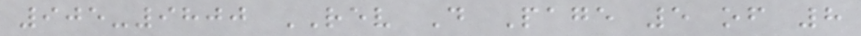905-9800 REV D Page 5 of 8
